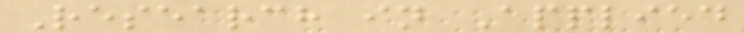Research in Applied
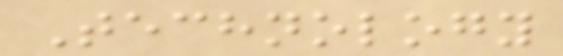Technology
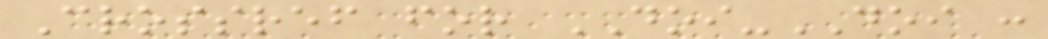Crossref for DOI-DOI :
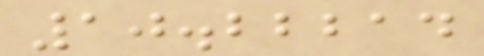10.22214
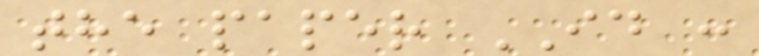the paper ID :
